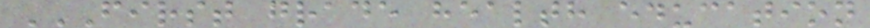FIRST GRADE HEALTH EDUCATION
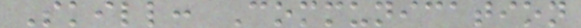Skill: Communication
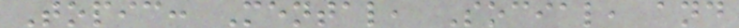Topic: Mental, Social, and
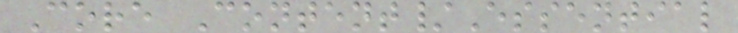Core Content/Essential
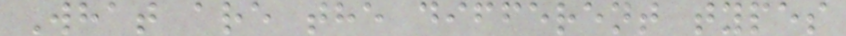What are the different types
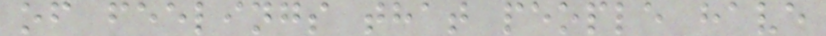of feelings that people have
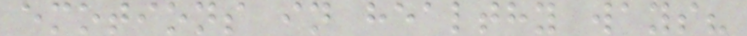emotions in healthy ways?
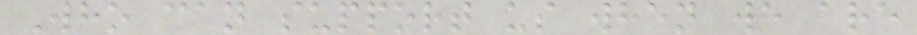Who can support us when we are
